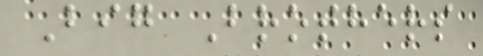Big Brothers
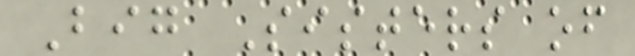Big Sisters of
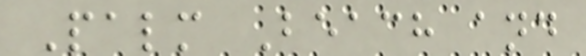Palm Beach and
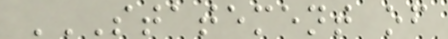STATEMENT OF
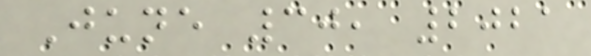June 30, 2021
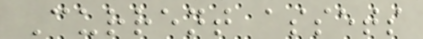Current assets
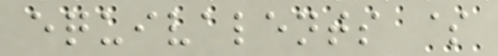equivalents $
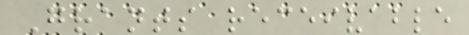Grants receivable
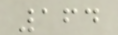164
